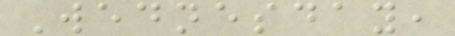Wednesday,
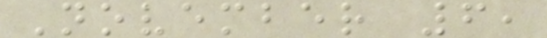November 6,
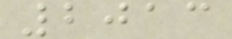2013
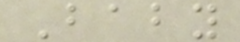Baby
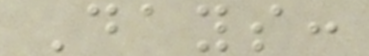Days:
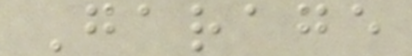Garage
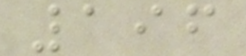196
